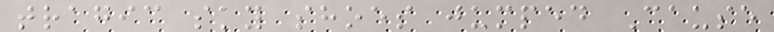tragic sky shoes jumped Cause
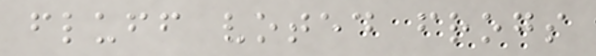fluff voted frogs
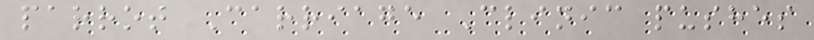parrot Carriage Clinic pushes
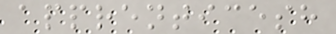apprenticesh
